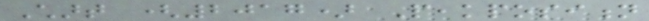Chart (2017) Peakposition
